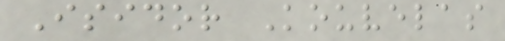Isidor Kouvelas
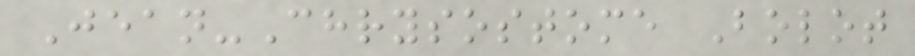Jean-Chrysostome Bolot
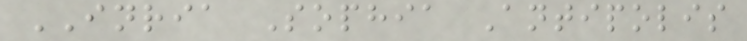INRIA Sophia Antipolis
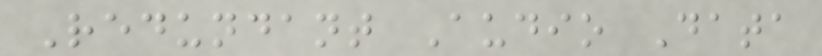Redundant Audio Data
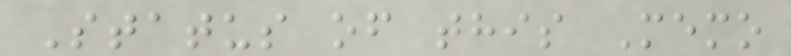Status of this Memo
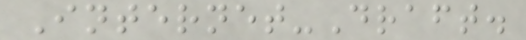Internet-Draft.
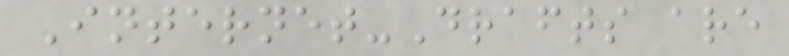Internet-Drafts are
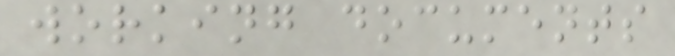working documents
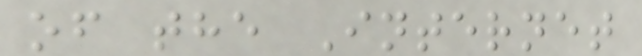of the Internet
